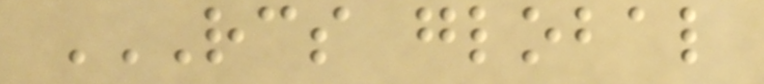RCS GLOBAL
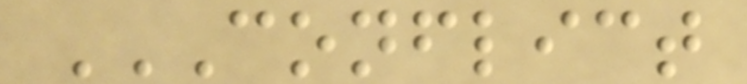CONFLICT
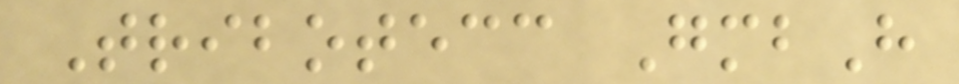Tribotecc GmbH
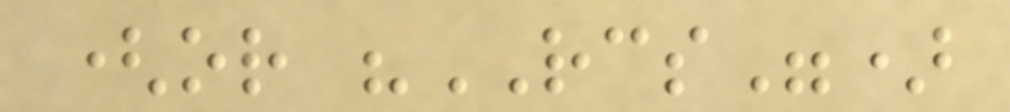(or "RCS")
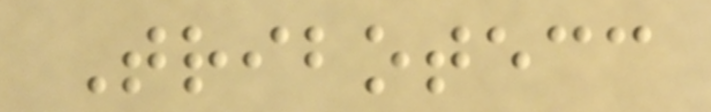Tribotecc
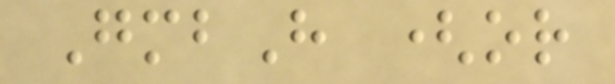GmbH (or
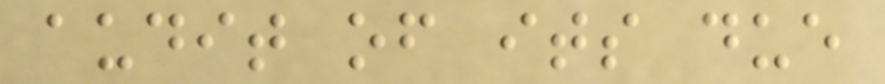audit of its due
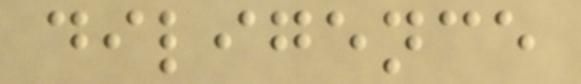diligence
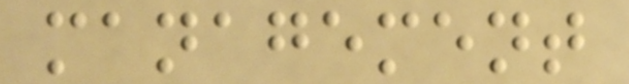management
